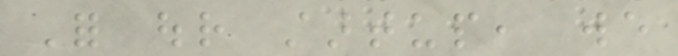For our startup, we
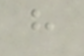have
